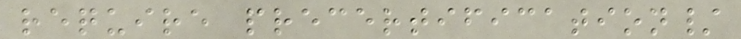require precertification/
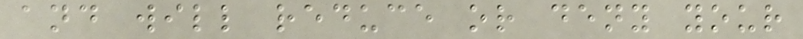and will reduce or deny your
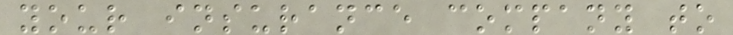your insurance company to
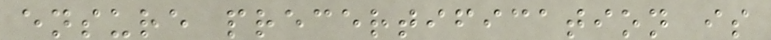ensure precertification is
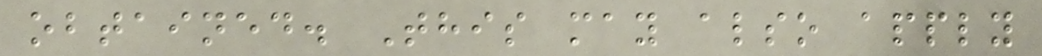obtained. This may also apply
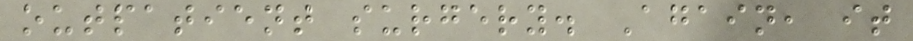outpatient surgery. Again, it
